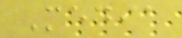Media
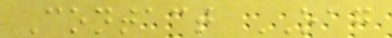Contact OAG
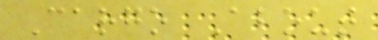Cargo About
